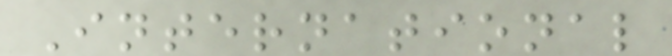International
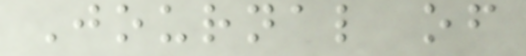Journal of
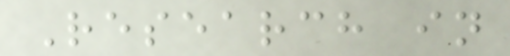Research in
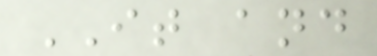IT and
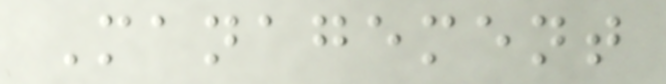Management
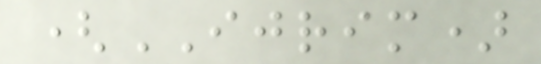(IJRIM)
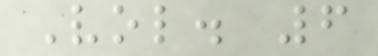Vol. 6
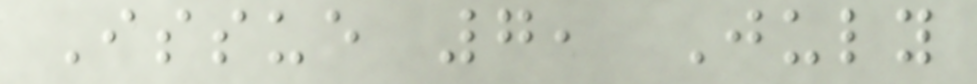Issue 7, July
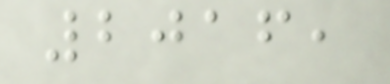2016,
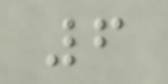6
